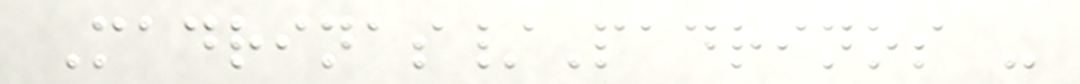Madrinas/Padrinos -
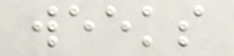weeks
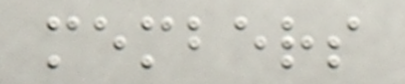members
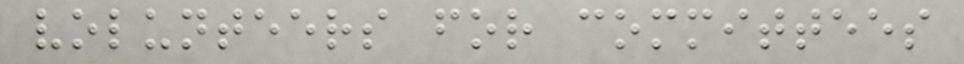volunteers for committees
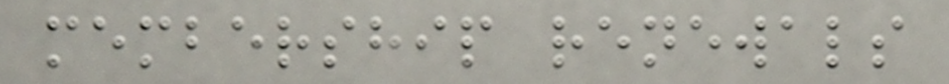membership renewals
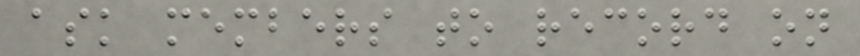ask members to record on
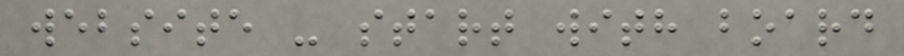website - start with board
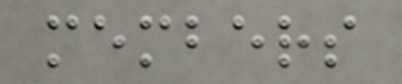members
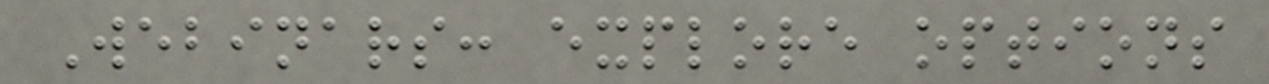Webinars: explore options
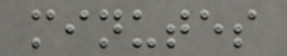minutes
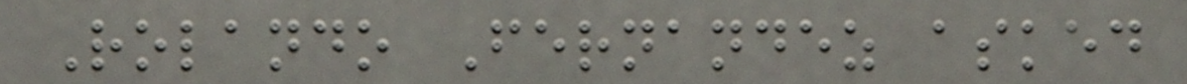Rolando Fernandez asked
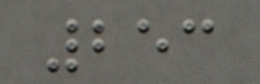253
